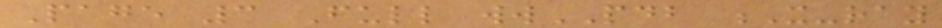Page 3 Full wwPDB X-ray
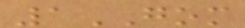1GOM
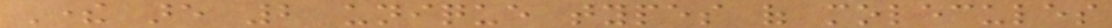There are 2 unique types of molecules
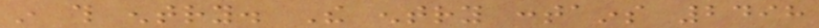in this entry. The entry contains 2498
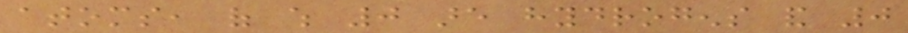atoms, of which 0 are hydrogens and 0
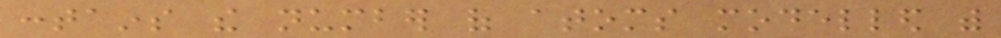contains the number of atoms modelled with
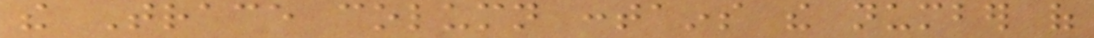the Trace column contains the number of
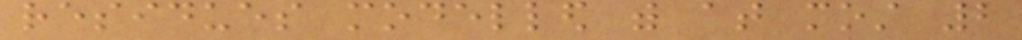residues modelled with at most 2
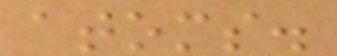atoms.
